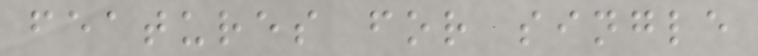features for single
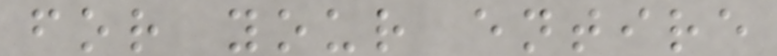for your entire
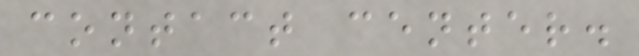contact center.
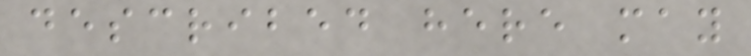described here may
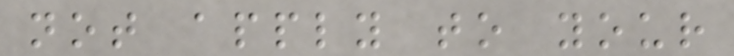not apply to your
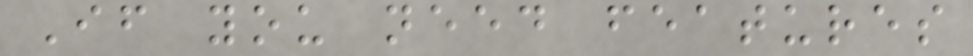If you need features
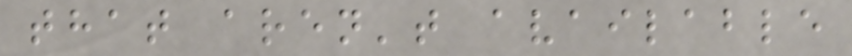that aren't available
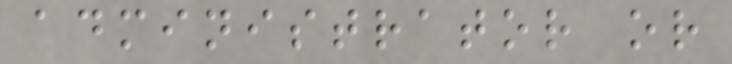administrator or
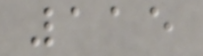115
